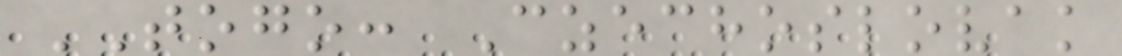TOGO: Czechoslovak
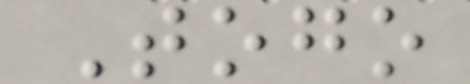Togo
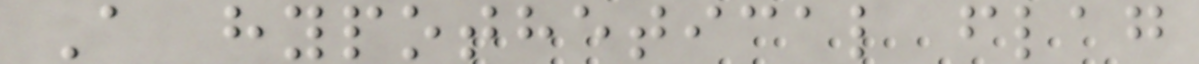A hypothetical flag
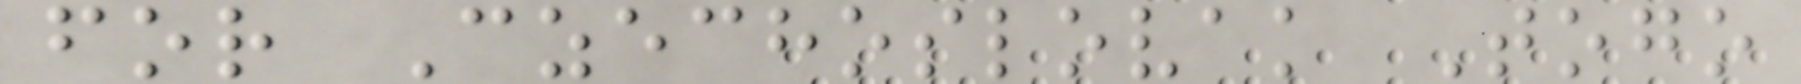for Czechoslovak Togo
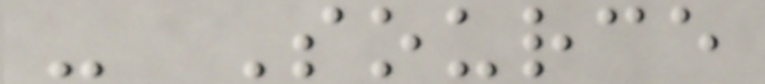- Source
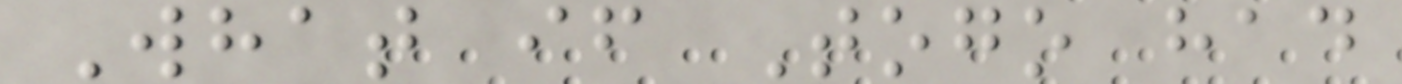What if Togo had
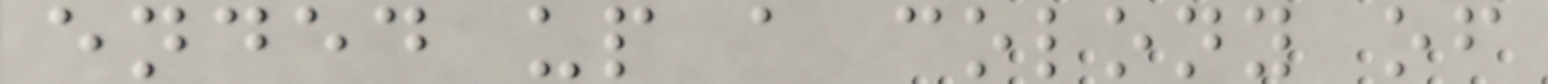ended up a colony of
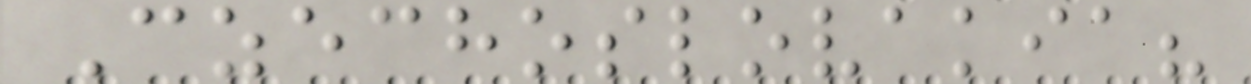Czechoslovakia?
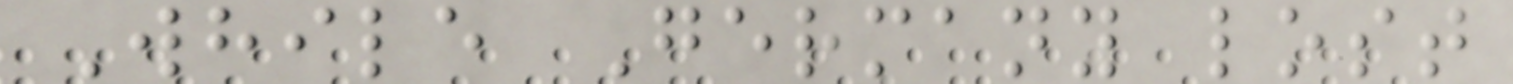While Germany lost
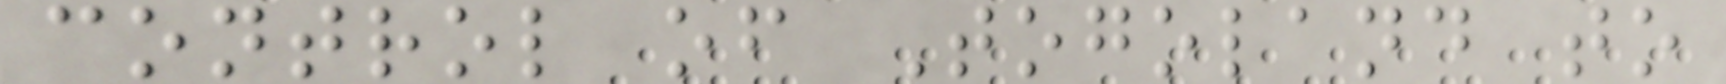control of Togoland to
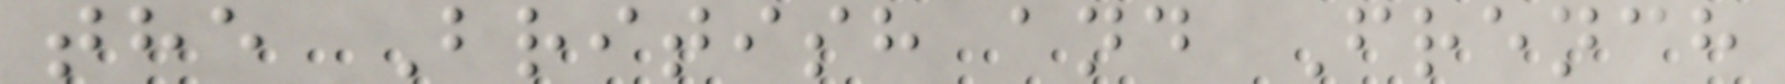the British and French
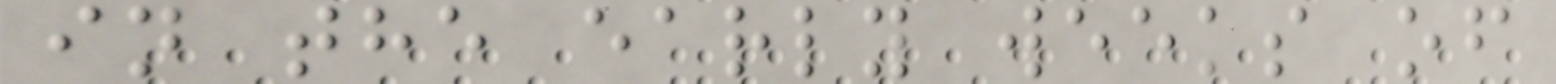in the early weeks of
